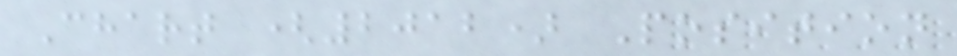Chart (2012) Position
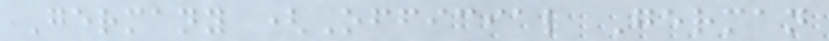Germany (Official German
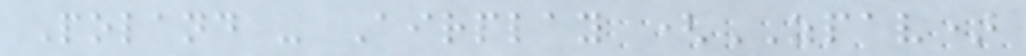Poland - Airplay (ZPAV)
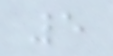5
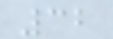32
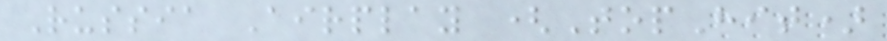Russia Airplay (TopHit)
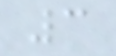3
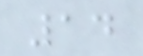14
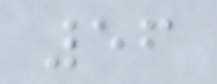56
